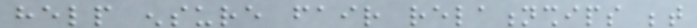help ensure fair relationships between
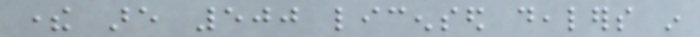there are 500 licensed dealers in
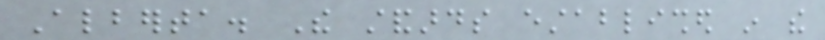Alberta. The standards established in the
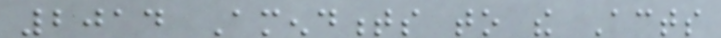2014 Amendments to the Acts
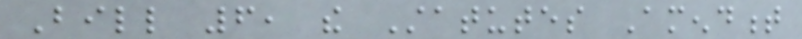Bill 6, the Statutes Amendment
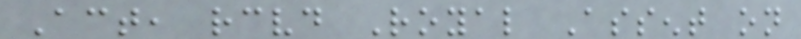Act, received Royal Assent on
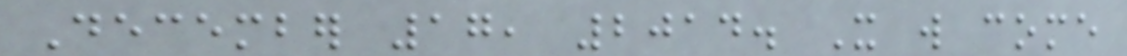December 17, 2014. It will come
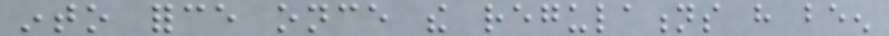into force once the regulations have been
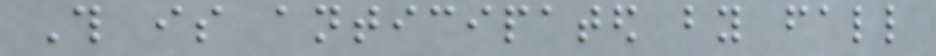This is anticipated by fall
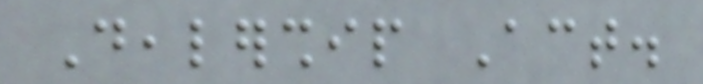Dealership Act.
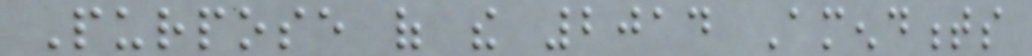Purpose of the 2014 Amendments
